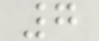7
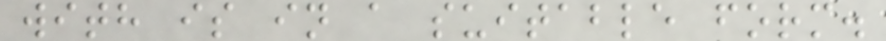with is in a suitable form.
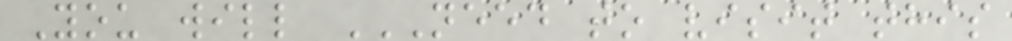You will NEED TO VISIT THIS
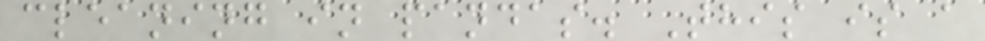cleaning in pandas. This is a
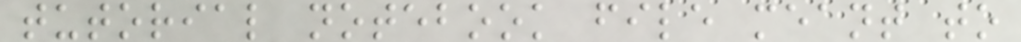tutorial notebook file meant to
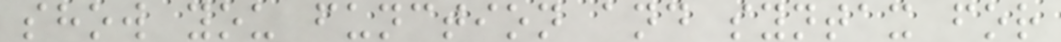show you function and syntax for
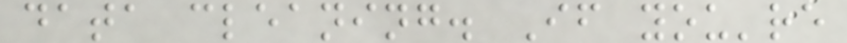data cleaning. If you're
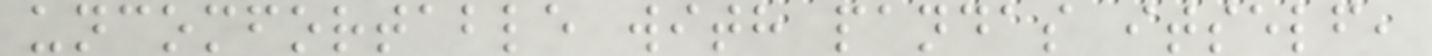uncomfortable with pandas itself,
